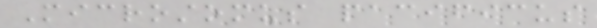Microstomus pacificus
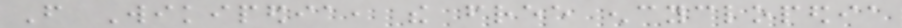From Wikipedia, the free encyclopedia
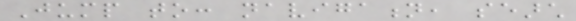Jump to: navigation, search
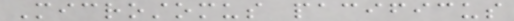Microstomus pacificus
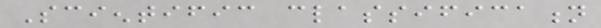Scientific classification
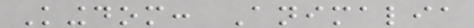Kingdom: Animalia
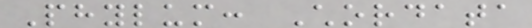Phylum: Chordata
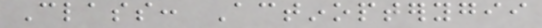Class: Actinopterygii
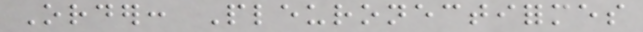Order: Pleuronectiformes
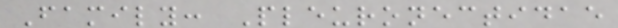Family: Pleuronectidae
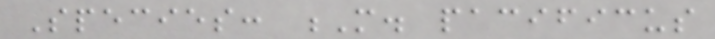Species: M. pacificus
